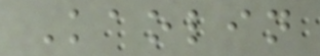Kaolin
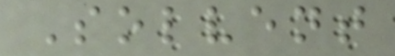Solvent
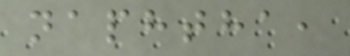naphtha,
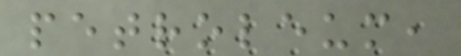petroleum,
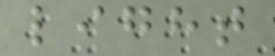light
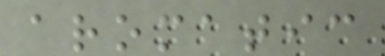aromatic
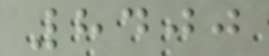8400
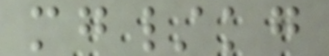mg/kg
